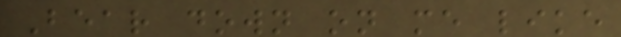Bear down on me like
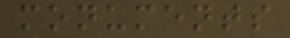monuments
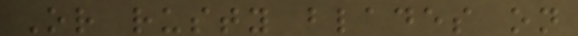Or rusty blades on
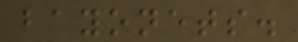bayonets.
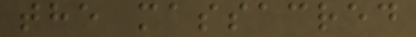the massacred
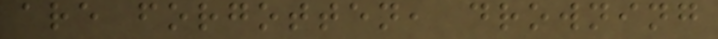are forgotten, drowning
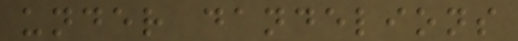under dandelions
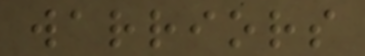warriors
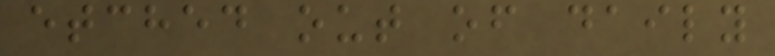etched out of daily
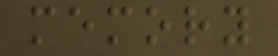memory
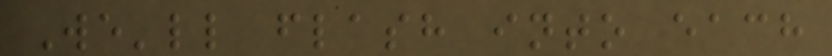We'll flash into each
